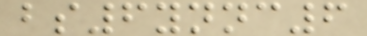bs6ynnc6
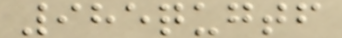985qugtf
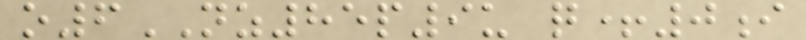o6NZ85p9u q+0i
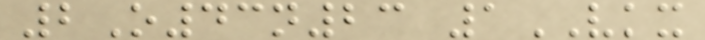2O43n23 1VKX
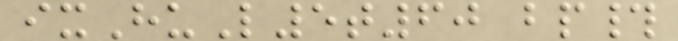ixHuL5t60 bp#
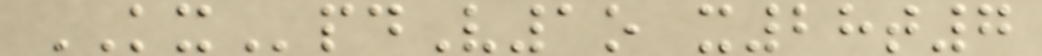KXpdV1o x28t7
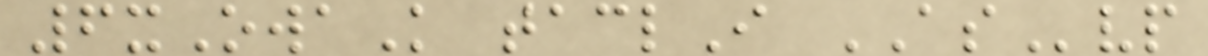6xOwaK taclI ASvp
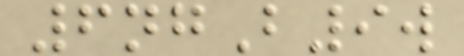6ngB9w
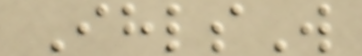IhlsW
